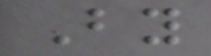By
